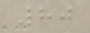80
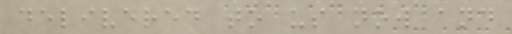delivered to us now and
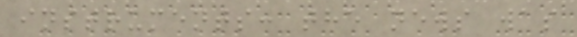instruments: the news was
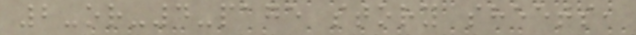2-or-4-page story sheets,
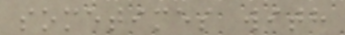sometimes with
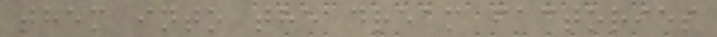them into the dream factories
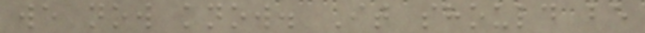we now know. It should be
